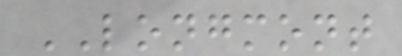LONGMONT
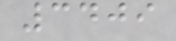3409
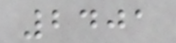2401
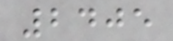2405
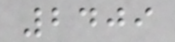2409
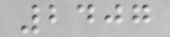2407
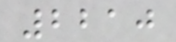2210
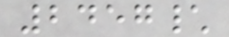2457\
